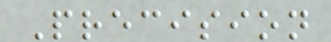Precision
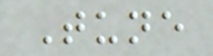Tune
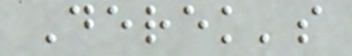Derek's
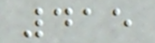415
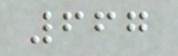667
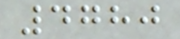4780
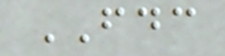FDC
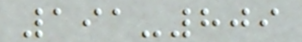191-809
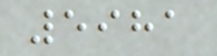5981
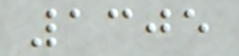1305
